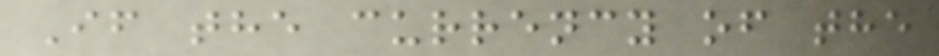If the currency of the
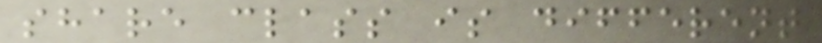share class is different
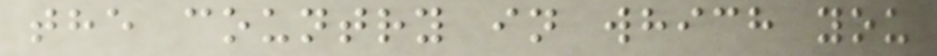the country in which you
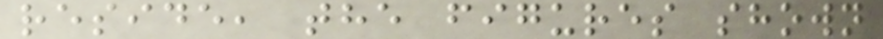reside, the figures shown
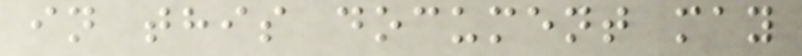in this document may
